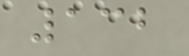132
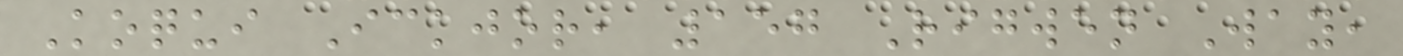Koqui Ickjor, 157 Rigwen Way,
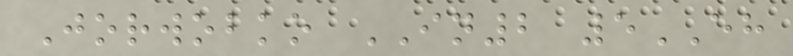Jorwobko IN2 5EH
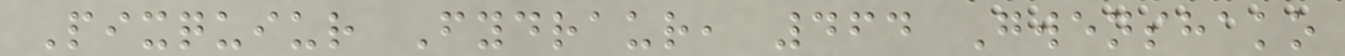Pixquiur Fydraur, 464 Gwenshako
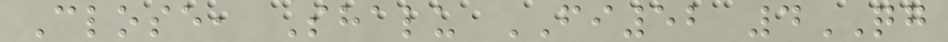Close, Shalu FI52 4QG
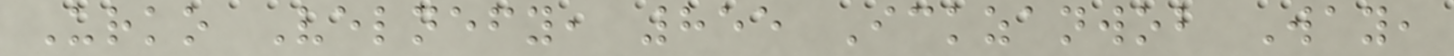Urko Velnefy, 855 Ickzanwob Way,
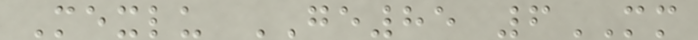Mexlu GE85 6MM
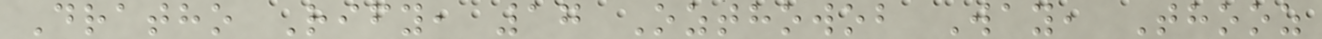Dratho Rify, 17 Ozthowob Way, Thooz
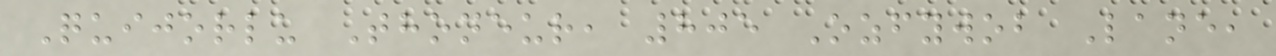Quijorlu Thoneur, 805 Ozfywob Lane,
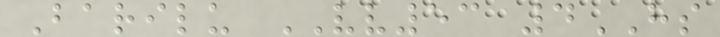Barilu VV53 4HS
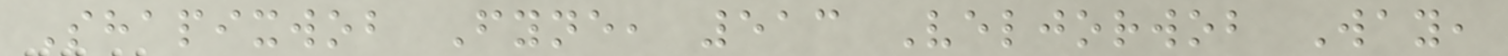Shapixwob Fyne, 513 Veljorwob Way,
